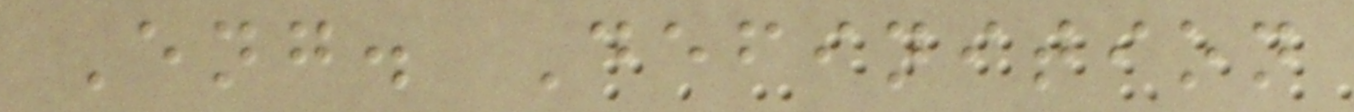Eng. Definition
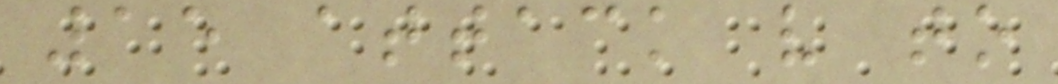15 attack v to
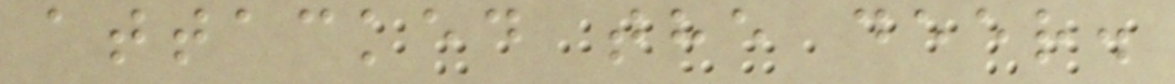attacked the deer.
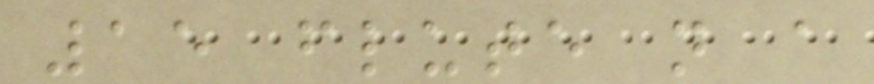15 flute n a
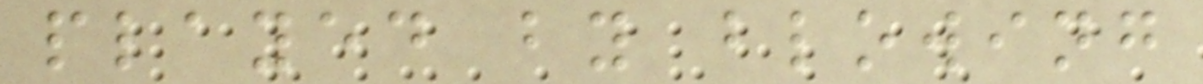played by blowing
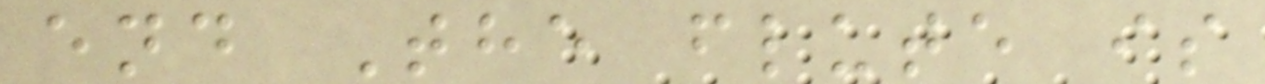end The flute is
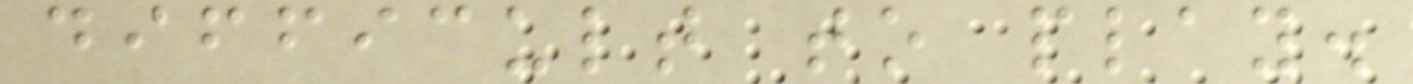difficult to play.
